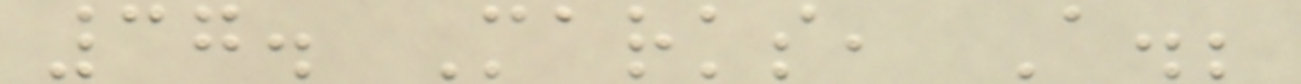37. Marks, A.;
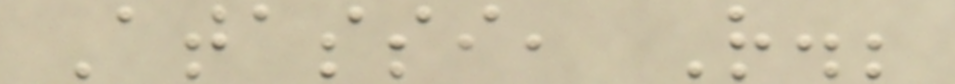Atassi, R.;
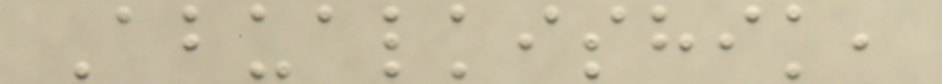Abualkishik,
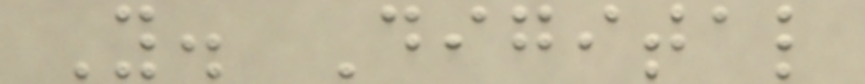Y. Digital
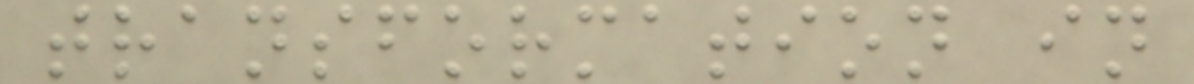transformation in
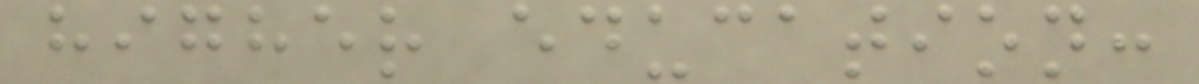higher education:
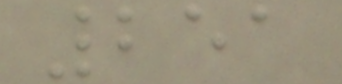251
